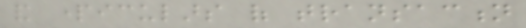and particulars of transaction
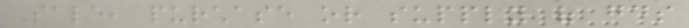Sale, purchase or supply of goods
